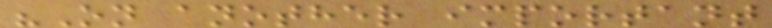"On another important
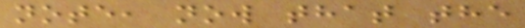note, now that the
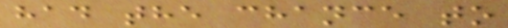had the chance to
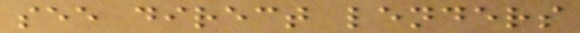see direct lenders
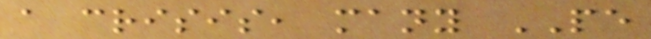a crisis, many PE
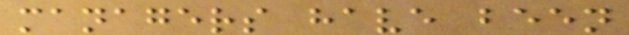managers have been
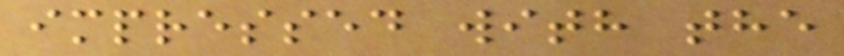impressed with the
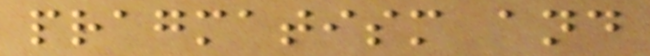pragmatism and
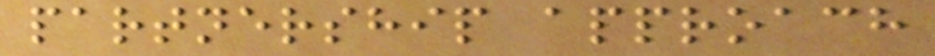partnership approach
